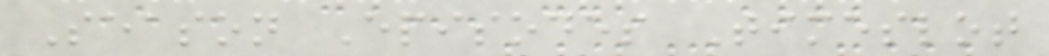Season Episodes Timeslot
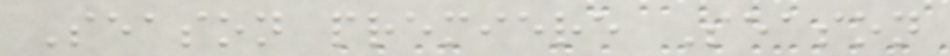Season premiere Season
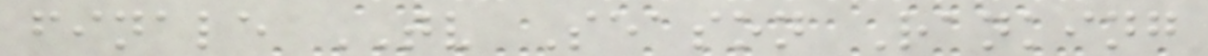finale TV Season Ranking
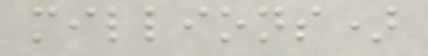millions)
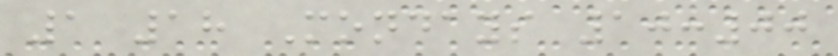1 18 Mondays 10:00
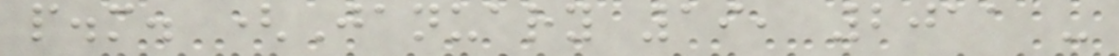p.m. (January 19, 2011 -
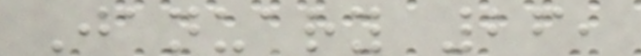January 26,
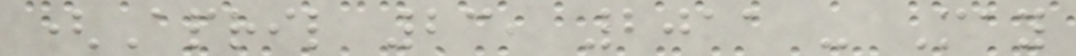(April 23, 2011 - May
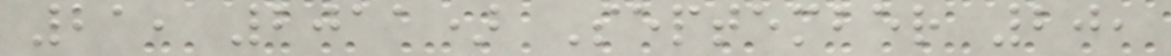21, 2011) September 20,
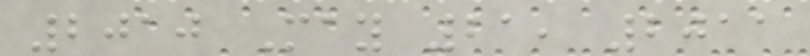2010 May 21, 2011
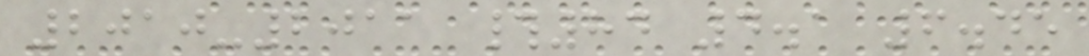2010-2011 #84 4.1 6.45
